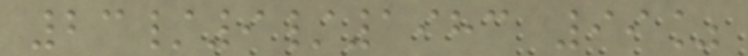23/9/1983 99%
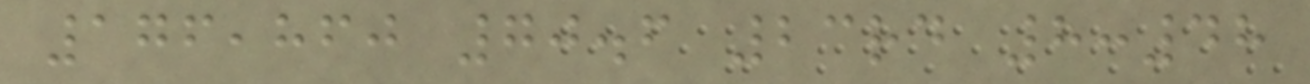176,860 70.6 23rd 8:48
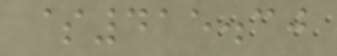$415.30
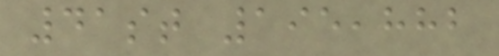41st 195,882
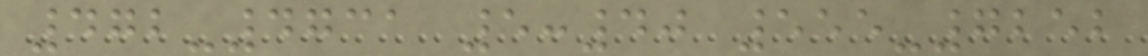472-4731 5:40 555-7252
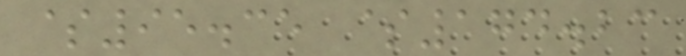$95.35 $174.23
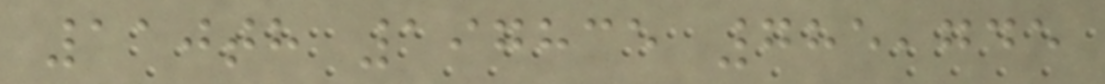110th 197835 785,745
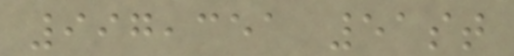997,351 51st
